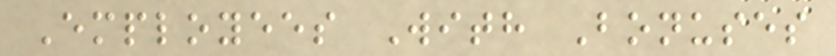Employees With Bonuses
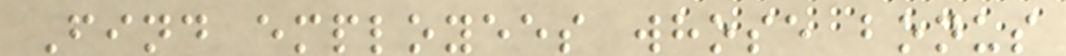Find employees whose bonus
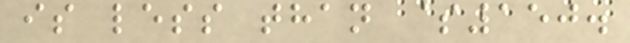is less than $150.
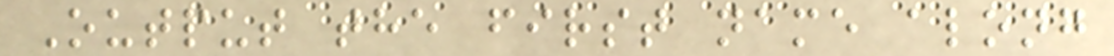Output the first name along
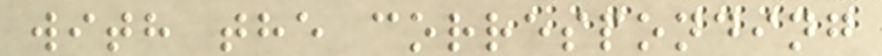with the corresponding
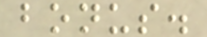bonus.
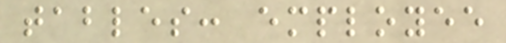tables: employee
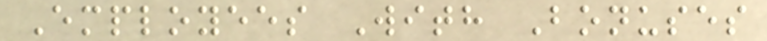Employees With Bonuses
